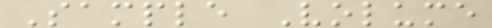Sample Volume
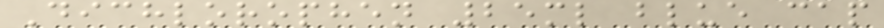Dichlorophen 25ml blue cap
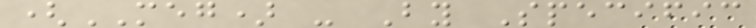(MEG) - By Specific
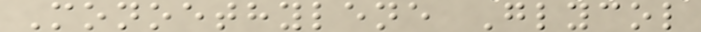Monoethylene Glycol
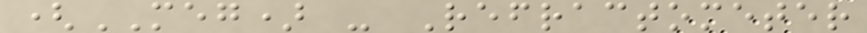(MEG) - Refractometer
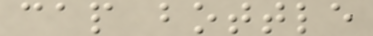cap bottle
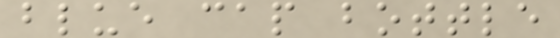blue cap bottle
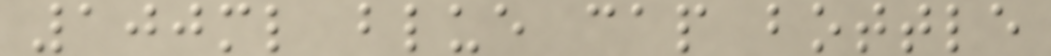100ml blue cap bottle
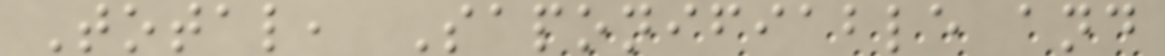Total, Saponifiable and
